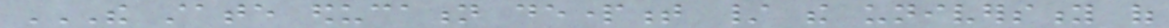THE STATE EDUCATION DEPARTMENT / THE UNIVERSITY OF
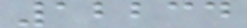12234
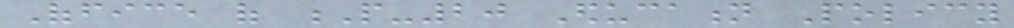Office of P-20 Education Policy
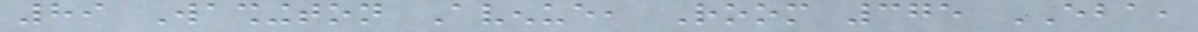89 Washington Avenue, Room 375 EBA,
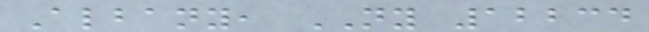Albany, NY 12234
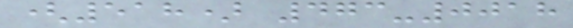(518) 473-0018
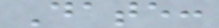Date:
